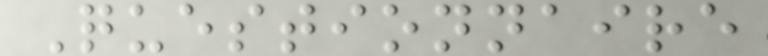Questionnaire
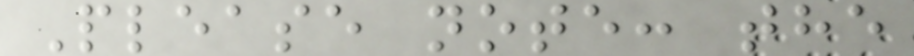Please note: the
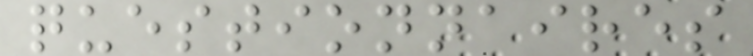questionnaires
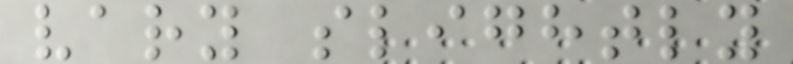vary slightly
